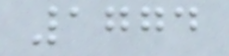1774
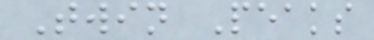Twin Peaks
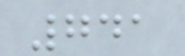741
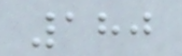180
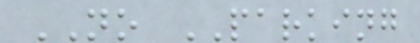NO PARKING
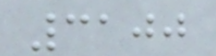3100
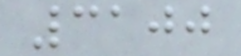3100
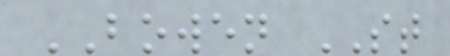BOWEN ST
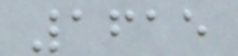1615
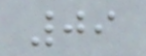09
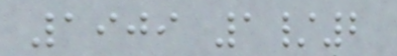1909 1/2
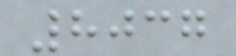8037
